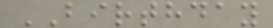BIRTHDAY
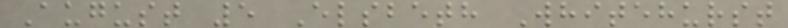August 5 Elsbeth Whitehurst
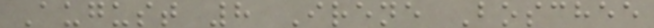August 8 Irene Boschee
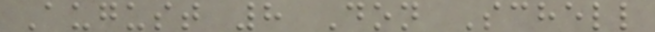August 8 Don Schell
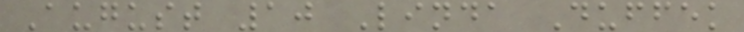August 10 Linda Duffek
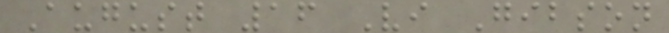August 16 Vi Gibson
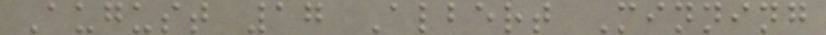August 17 Albert Minning
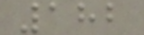182
